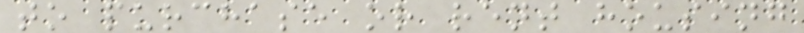to purchase or rent housing
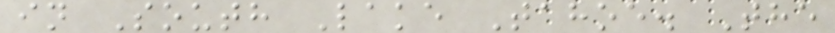in South Lake Tahoe. The
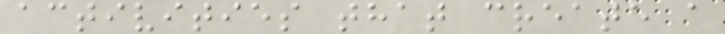activities that create a
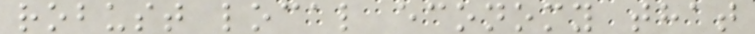robust local economy that
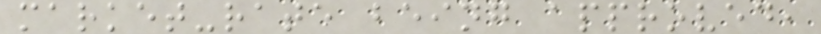market-rate being approved,
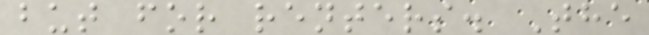but for renters. The
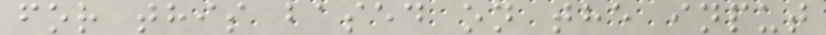for this based on the input
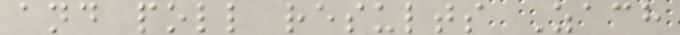and poll results Zach
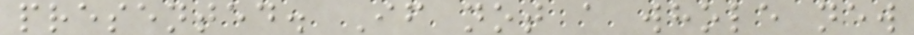presented. If not a whole new
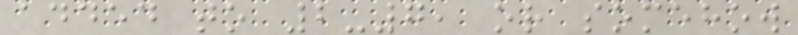added to 2-7, or somehow
